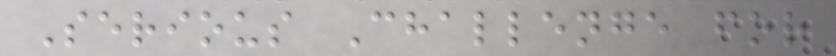Serious Challenge for
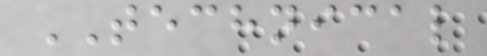TECHNICAL
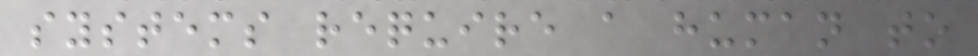systems require a human to
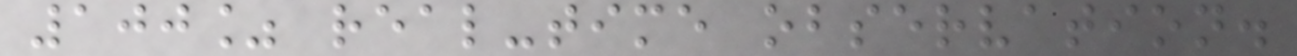100% real-time observation.
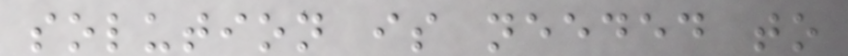solution is needed to
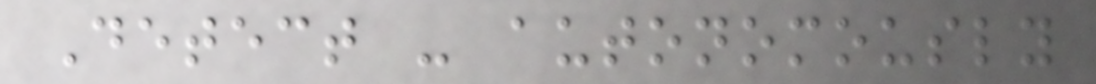Detect - autonomously
